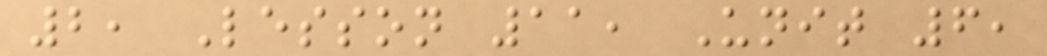2, Lesson 11, Unit 6,
